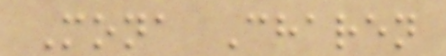Mona Charen
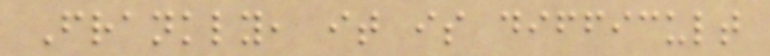Frankly, it is difficult
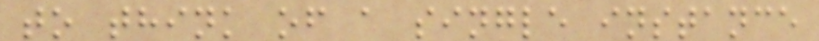to think of a single instance
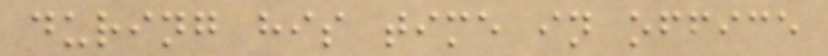during his time in office
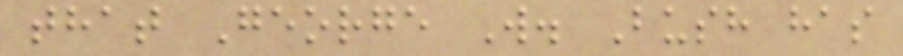that George W. Bush has
